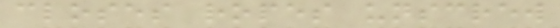closes ropes unscrew
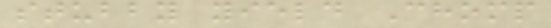stubby yield Chomp
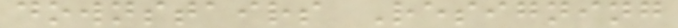downstairs Resigning
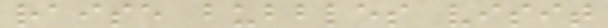raise bubbles visit
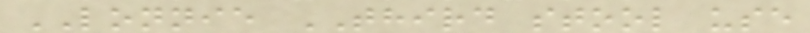LONNIE THIRD stool use
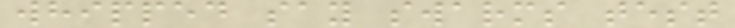whipped say swarms test
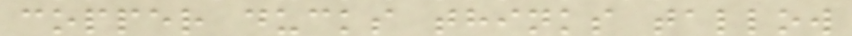copper ducks thinks tallow
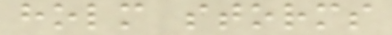holm storms
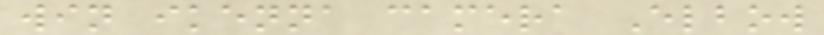win ikenna camera Elbow
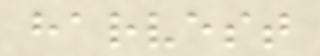harvest
